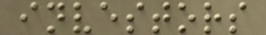investors
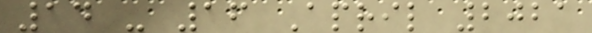14 - 16 April 2021
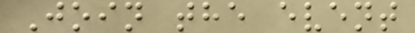Join the event
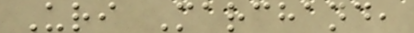Uri Marchand,
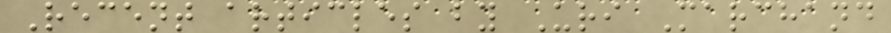Recent articles by Uri Marchand
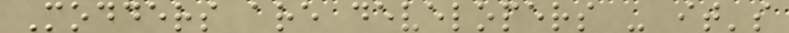Modders are developers - it's
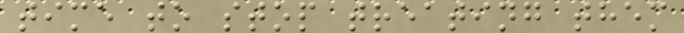time to stop treating them
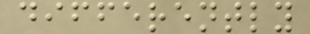differently
